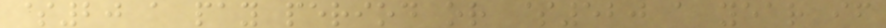$20 a pay period or $520 a year if
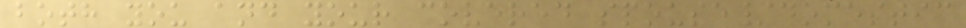both you and your covered spouse/domestic
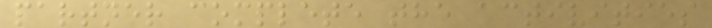partner complete the activities
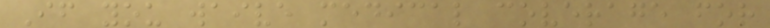If you waive medical coverage for
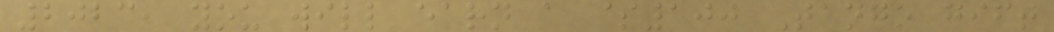2023, you will earn a $100 Tango gift
